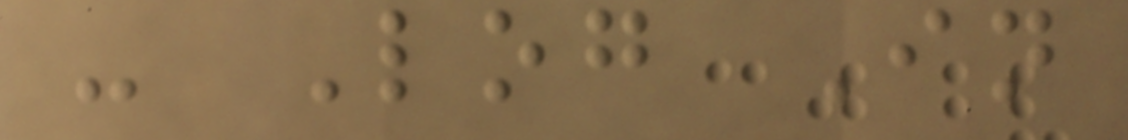- Log In
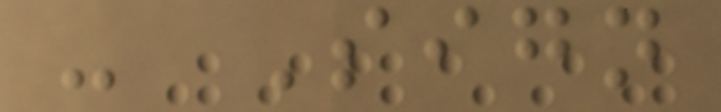- Sign
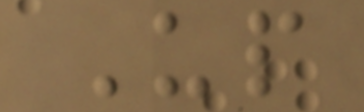Up
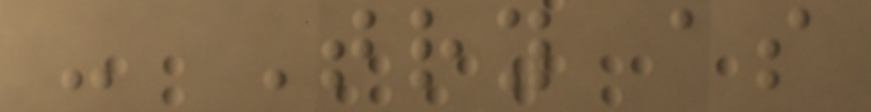- Try as
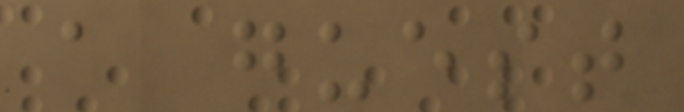a guest
